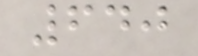640
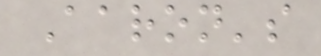Aaron's
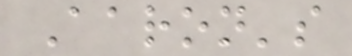Aaron's
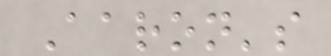Aaron's
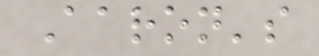Aaron's
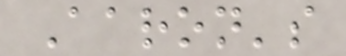Aaron's
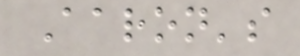Aaron's
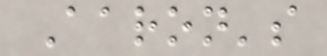Aaron's
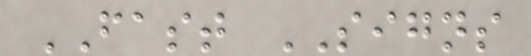FAST SIGNS
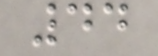44
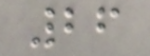26
